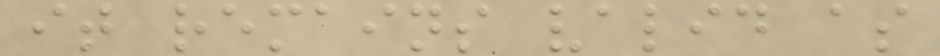it remains valid as
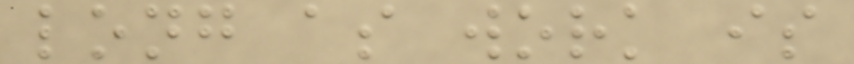long as work is
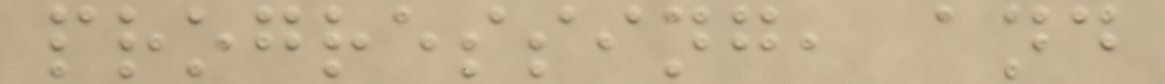progressing, and
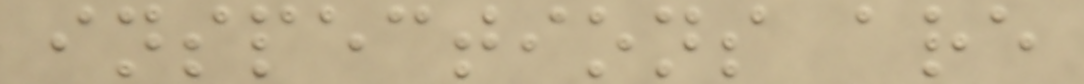inspections are
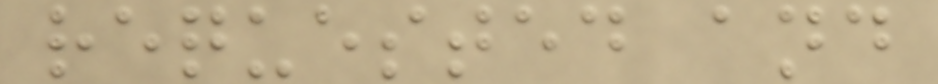requested and
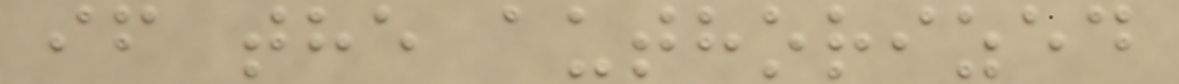if the authorized
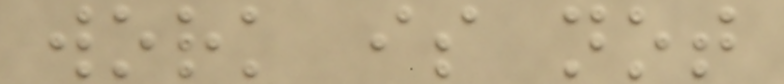work is not
